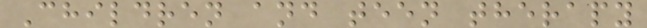Children and teen therapy
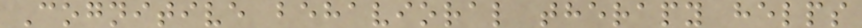Cognitive behavioral therapy helps
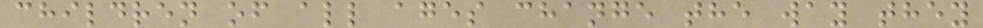children of all ages change the way they
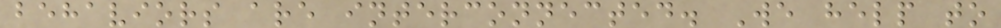behaviors are interconnected. We help to
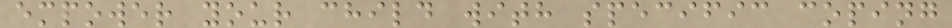empower your child with specific coping
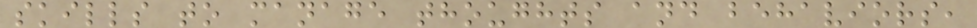skills to manage thoughts and behaviors,
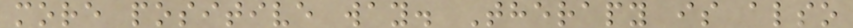more positive way. Therapy is also
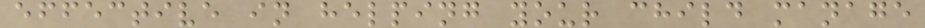effective in helping your child manage
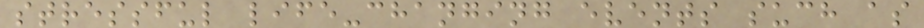stressful life-changing events such as
